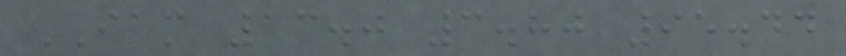IAM 13.0 3.80 95.44
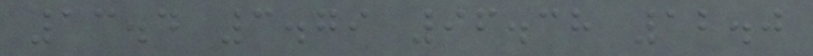13.4 3.79 96.38 12.0
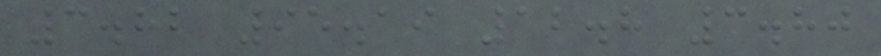3.82 95.19 12.8 3.80
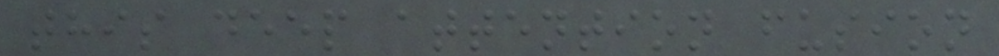this deep attention fusion
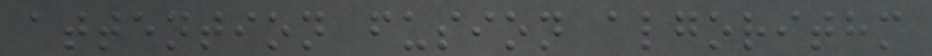attention fusion algorithm
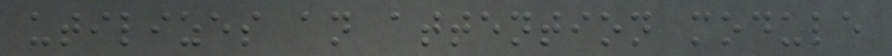utilizes an attention module
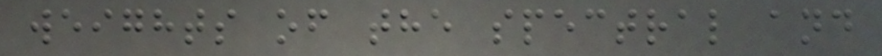weights of the spectral and
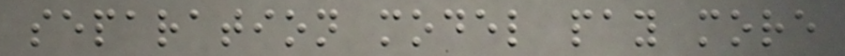separation model pay more
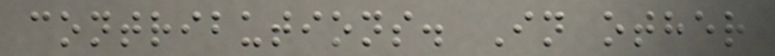contributions. In other
